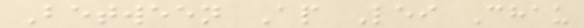Between Ap Lei Chau
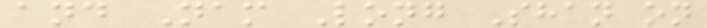and Nam Long Shan on
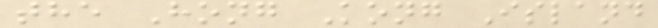the Hong Kong Island
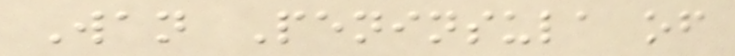Wan Peninsula of
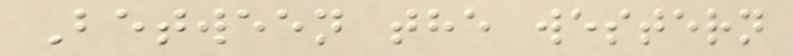Between the western
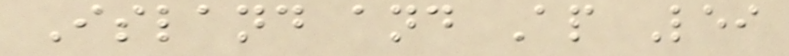Island and Ap Lei
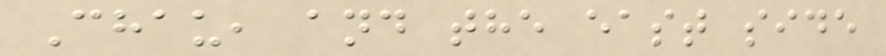Chau, and the east side
